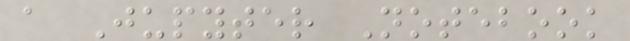a Jupyter Notebook
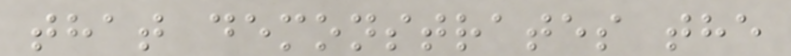that demonstrates the
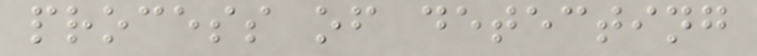process of detecting
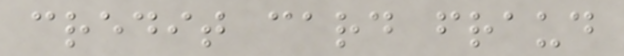credit card fraud
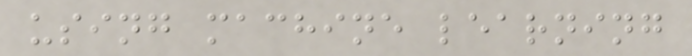using machine learning
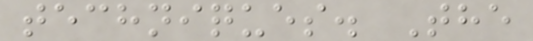techniques. The
